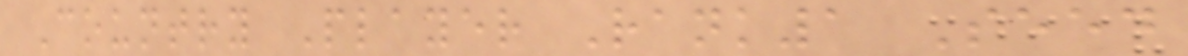Country Player Rank1 Seed
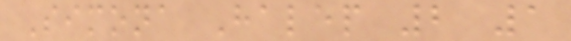Simona Halep 2 1
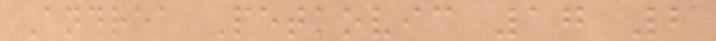Andrea Petkovic 17 2
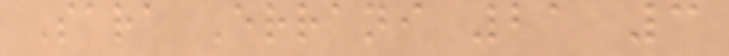Sara Errani 21 3
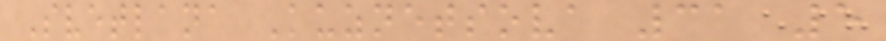Svetlana Kuznetsova 31 5
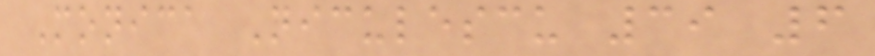Monica Niculescu 39 6
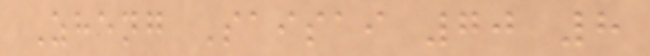Zheng Saisai 70 8
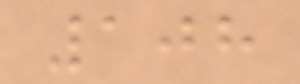108
